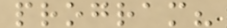program?
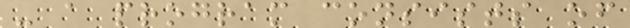- a program consists of
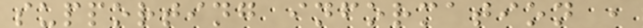supporting information ,
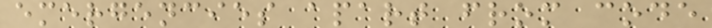emergencies apart from code
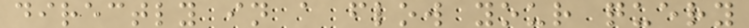directly in a flow your query
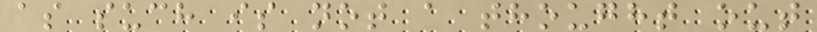as such is not a thought out
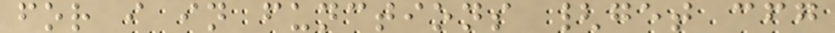for i in functions {get cfg
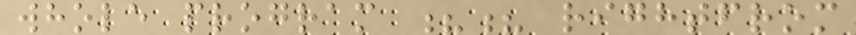whole program ?? rightfrom
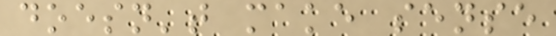doesn't make sense
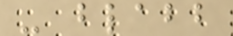- blabb
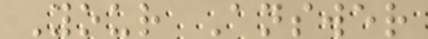Your Answer
